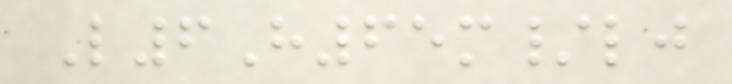L6H65m/lj
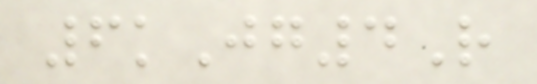6kJg4R
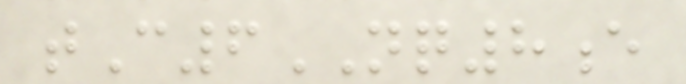tC6NQ8e
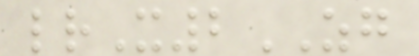lrX2ZG
